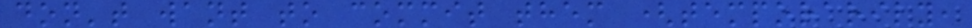don't want to commit them (temporarily,
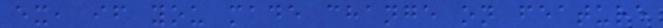ex, if you made change on feature
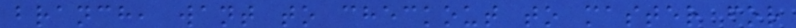branch, want to checkout to master for
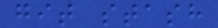git stash
